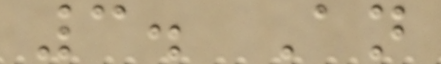3. An
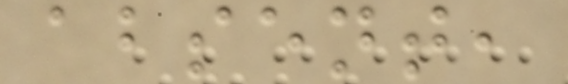absent,
